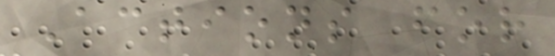Actions for
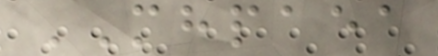MHPAEA
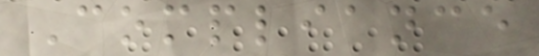Compliance
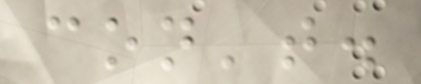con't.
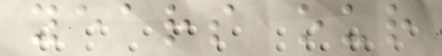years our
